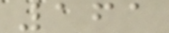161
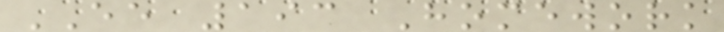EE 193 Homework
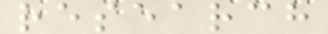research
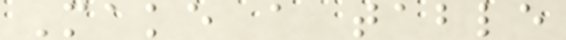Make a table
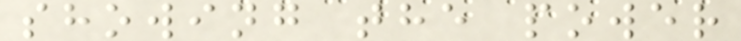showing the power
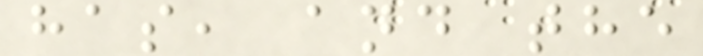has, and the
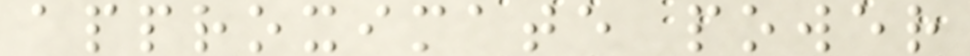approximate power
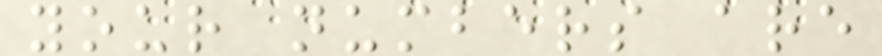your numbers are
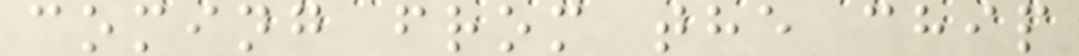coming from the chip
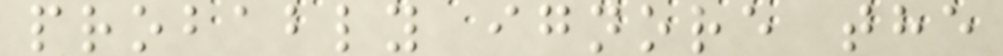probably ignore the
